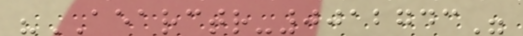"AEARCTR-0012743"
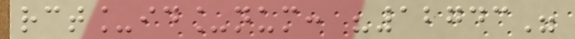rct_id_num: "12743"
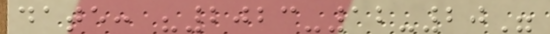date: "2023-12-20"
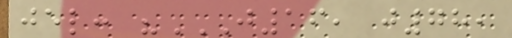jel: "J16, J78,
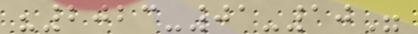"2023-01-10"
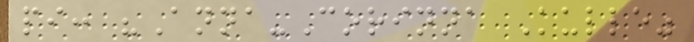pi: "Anna-Corinna Kulle"
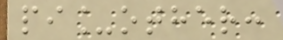pi_other:
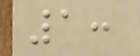1:
